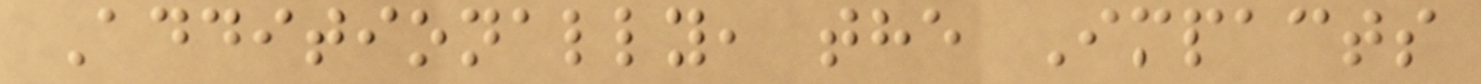Additionally, the Impacts
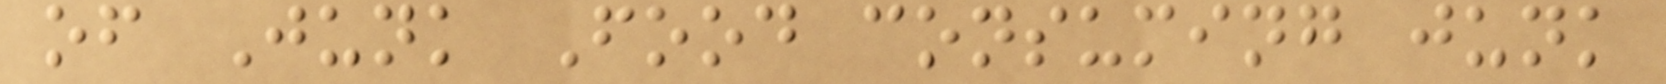of Junk Food consuming junk
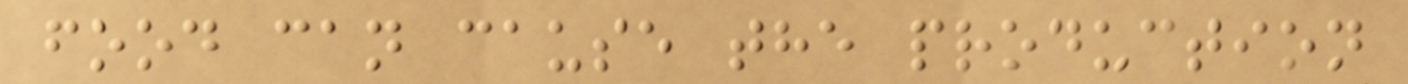food can cause the production
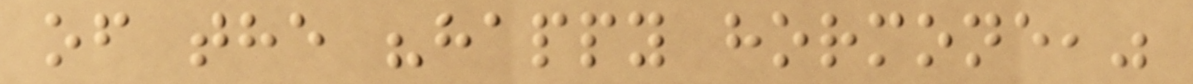of the "happy hormone,"
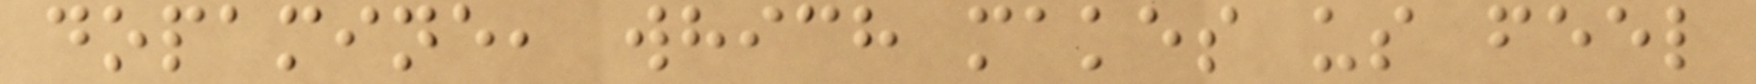dopamine, which makes us feel
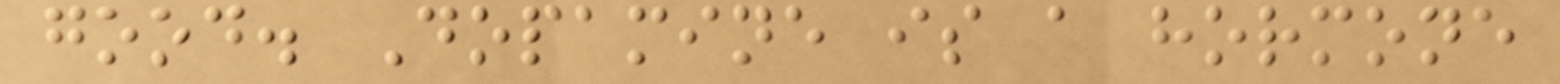good. Dopamine is a hormone
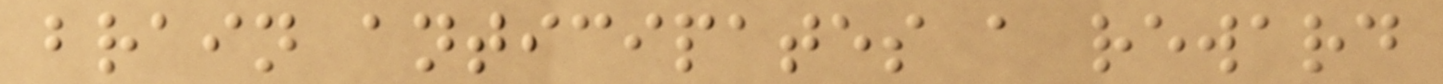brain anticipates a reward
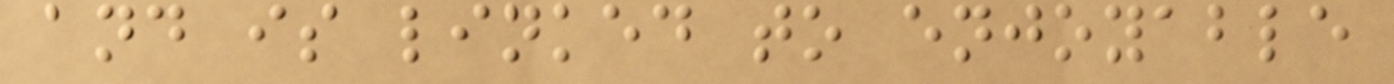and is linked to enjoyable
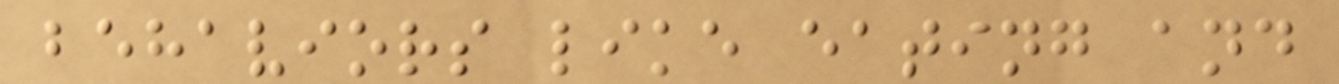behaviors like eating and
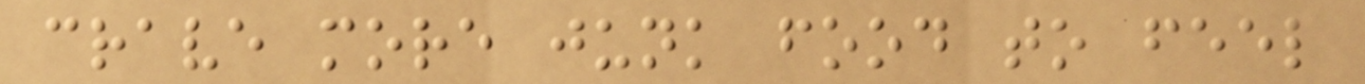crave more junk food to feel
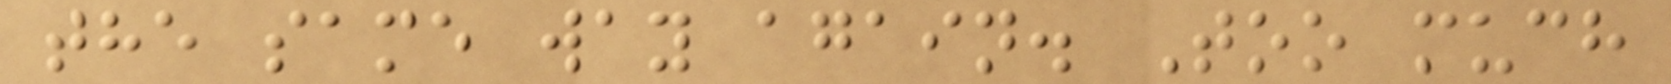the same way again. Too much
